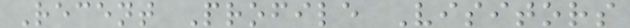Recent Profile Visitors
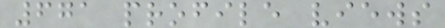671 profile views
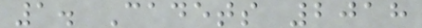1. Cadets 2018
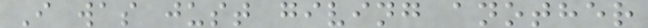I was just giving another
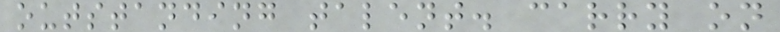outstanding talent. carry on
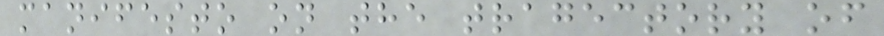manifesto on the tragectory of
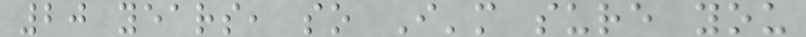20 years, so I'm sure you
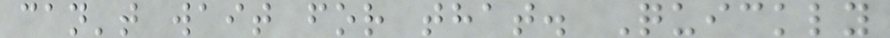can't wait for that. Quickly
